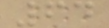64
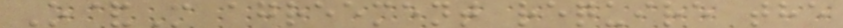O&M agreement require the
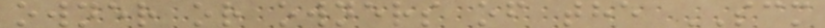owner or owners of the SCM
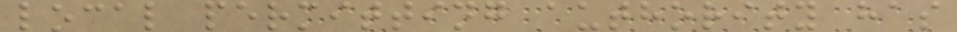local permitting authority has
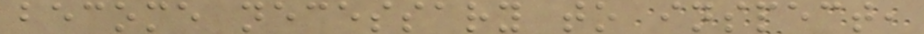become necessary to inspect,
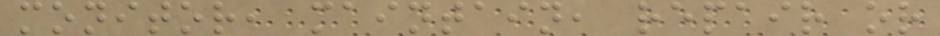monitor, maintain, repair or
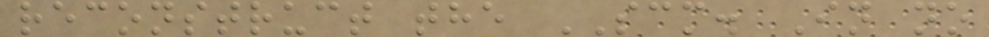reconstruct the SCM. In no
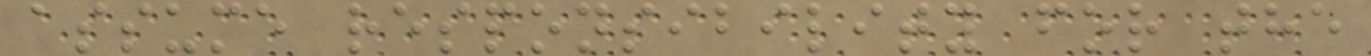assume responsibility for the
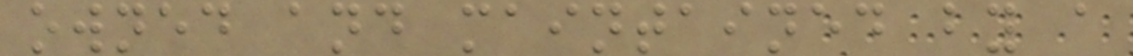owned and maintained by a
